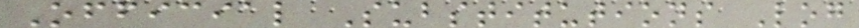Official Substitutions Log
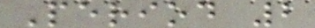Period 2
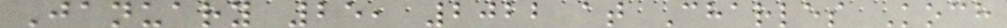January 25, 2022 at Charles Koch
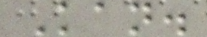Kan.
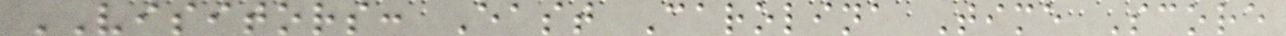VISITORS: East Carolina Time Score
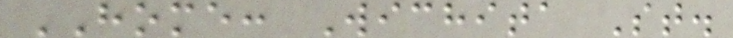HOME: Wichita St.
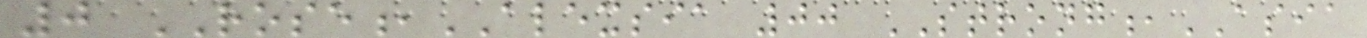0 ROSE,ALEXSIA 00 STRONG,ASIA
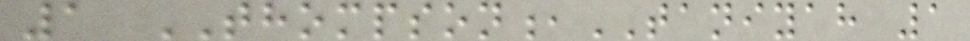1 THOMPSON,TANIYAH 1
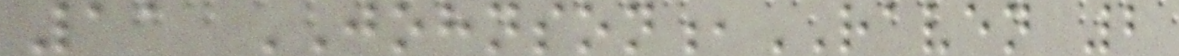11 JOHNSON,RAVEN 2
